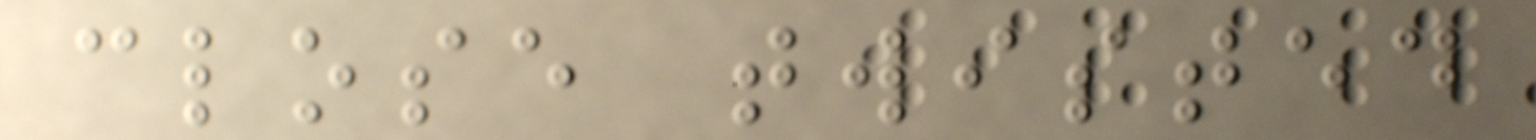close twisted
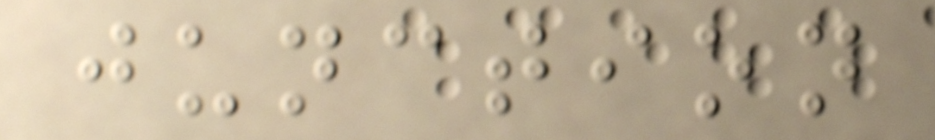junction
